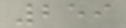259
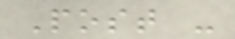Post -
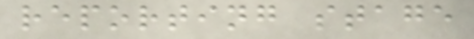reporting stage
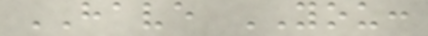HAVE YOU:
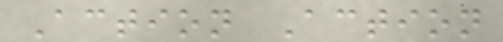Action Action
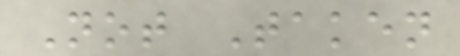Not Taken
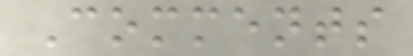Comments
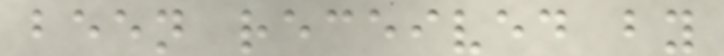been received by
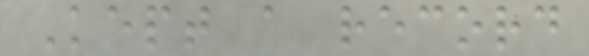Kept a record
